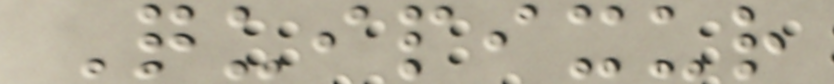Quipixur
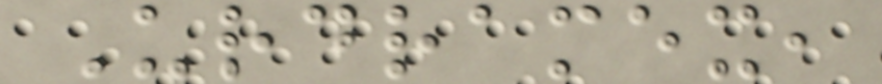Urdramex,
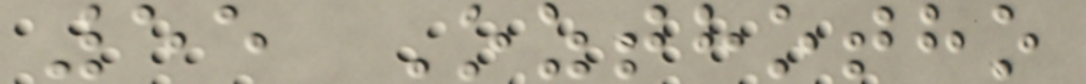55 Ozthotho
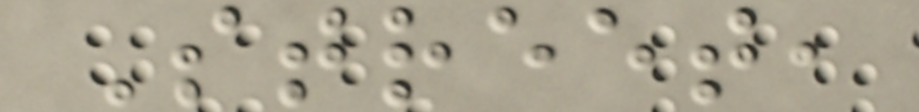Street,
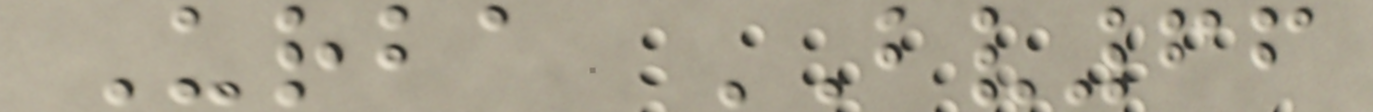Urba BV66
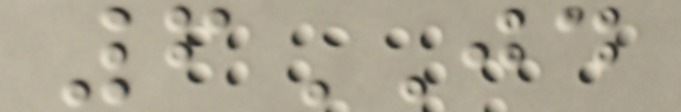6JD
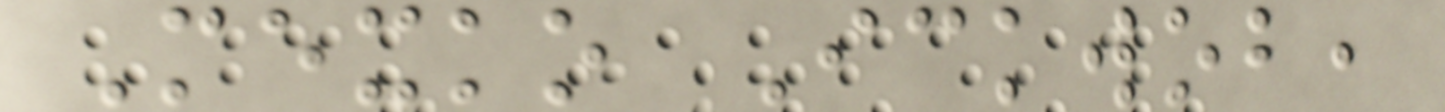Mexko Ickwob,
